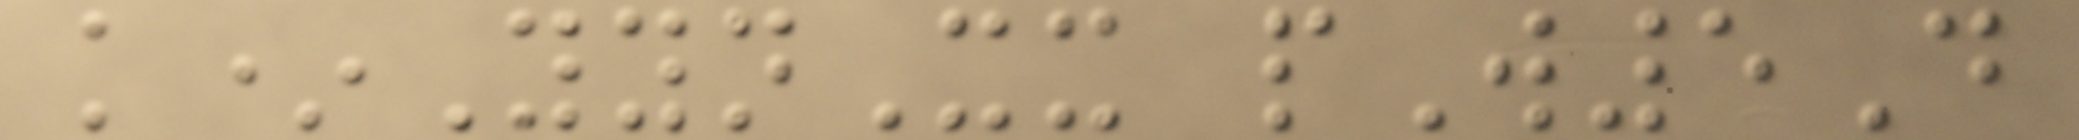k*YynXx pW5D
